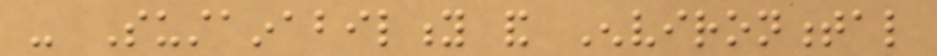- Sustainability and Environmental
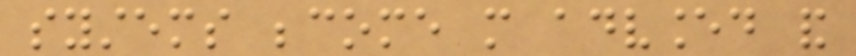systems become more advanced and
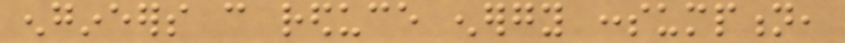engineers can reduce energy consumption,
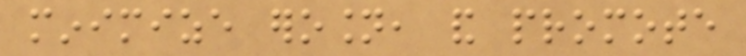minimize erosion, and promote
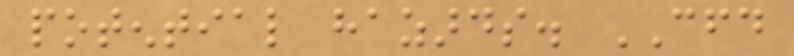potential hazards. CFD
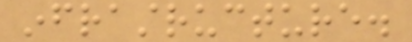infrastructure.
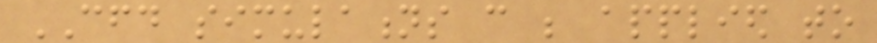CFD simulations can be applied to
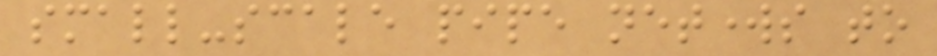small-scale pipe networks to
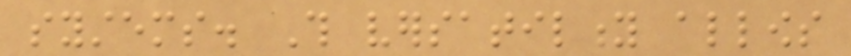systems. This versatility allows
